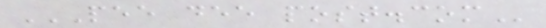PEE DEE POST.COM
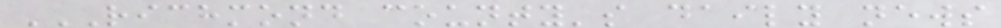RICHMOND COUNTY'S DAILY NEWS
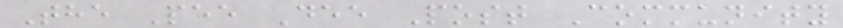The Pee Dee Post Community
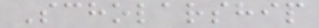Scholarship
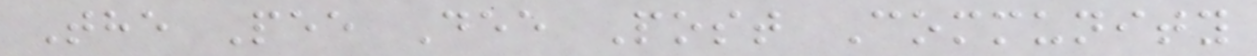The Pee Dee Post Community
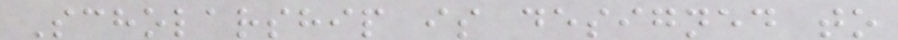Scholarship is designed to
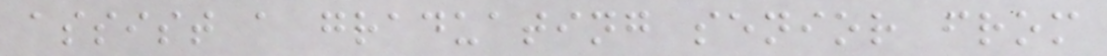assist a graduating senior from
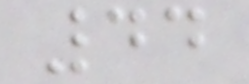44
